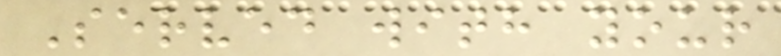Served with your
